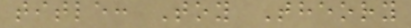title: Toy Theory
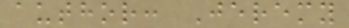author: Jeremy
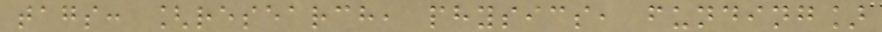tags: [research, physics, funding]
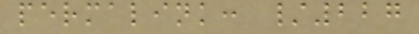permalink: /227
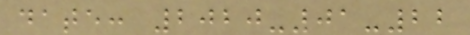date: 2020-01-22
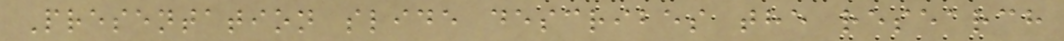Presentation slide describes the research
